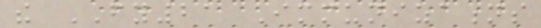the FY21 Immunizations
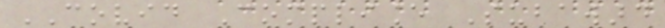COVID Compliance Subaward
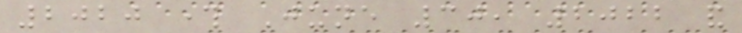2020 through June 30, 2022 and
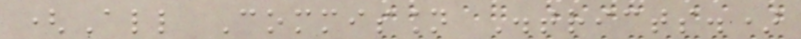(All Commission Districts.)
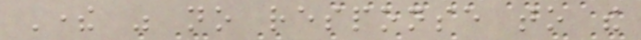There was no response to the
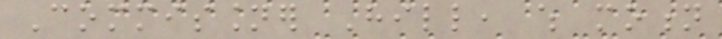Commissioner Hill, which motion
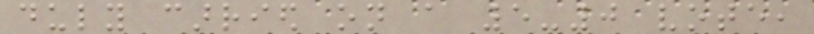duly carried on a 5-0 vote,
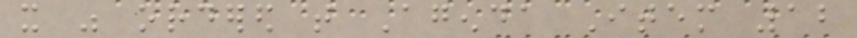it was ordered that Agenda Item 12
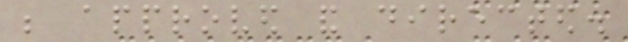be approved and directed.
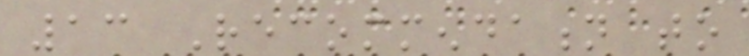13 Recommendation to
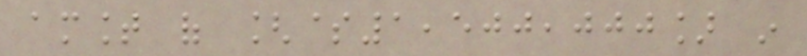amount of [$1,500,000] in
